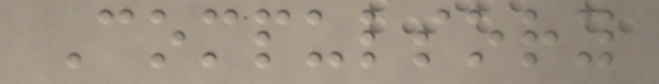Compulsory
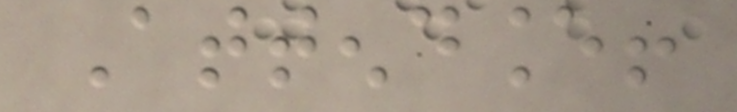Attendance!
